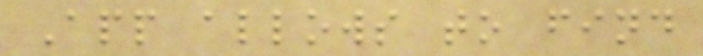App allows to find
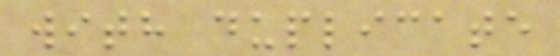with duplicate
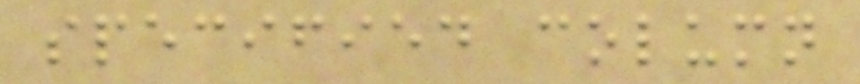specified column
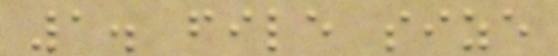1. file size
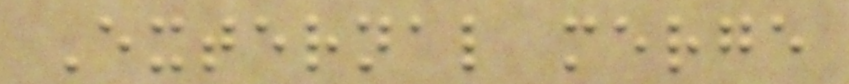External merge
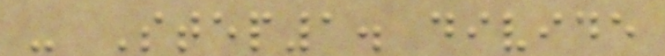- Step1. divide
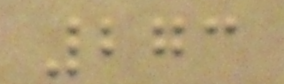273
